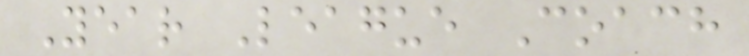Year League Coach
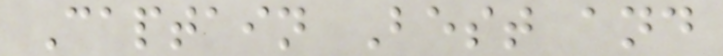Captain Best and
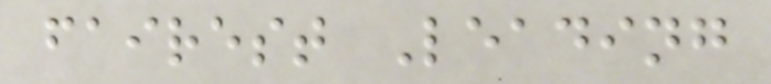fairest Leading
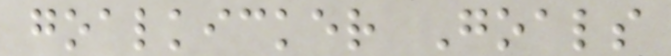goalkicker Goals
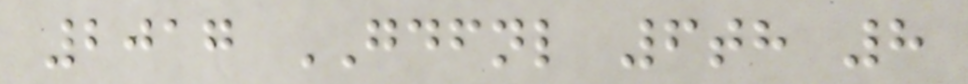2017 GDFNL 6th 8
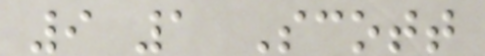9 1 Scott
